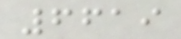6619
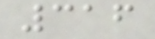316
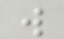w
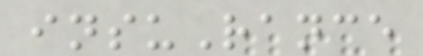insuRance
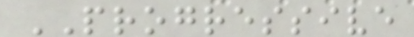PROGRESSIVE
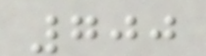700
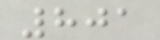801
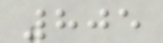805
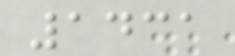1431
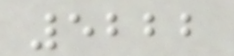5222
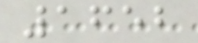1652
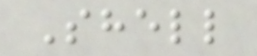Shell
